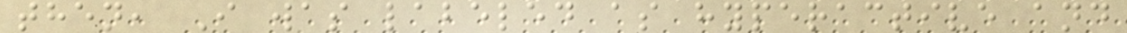then, I was labeled as hyperactive and
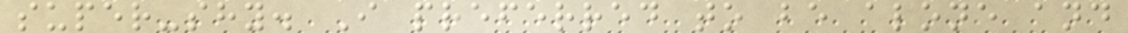super-shy. I preferred to be alone and
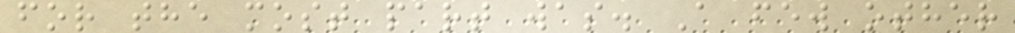for the most part was. A few other
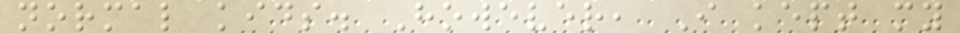normal kids. However, I kept my
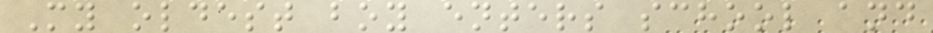My oldest boy enters school and
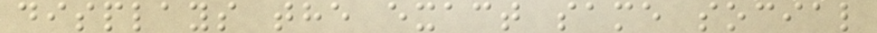displays the exact same social
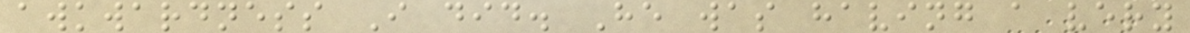awkwardness I did. He was having a very
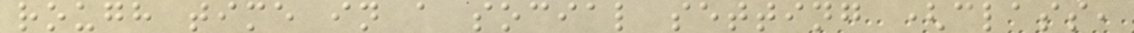rough time in a social setting (class,
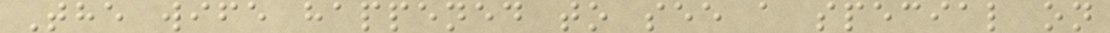The wife happened to see a special on
